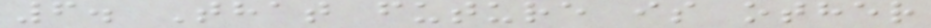6. That future is other
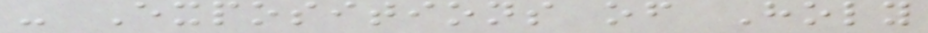- Expositions of Holy
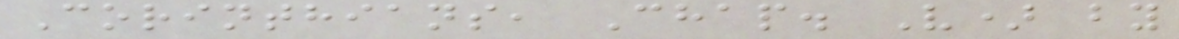Corinthians, Chap. V) by
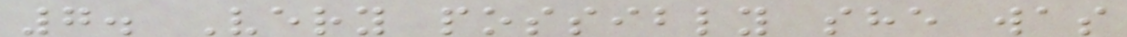7. Very possibly she was
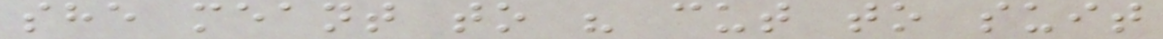she meant to " cut to suit
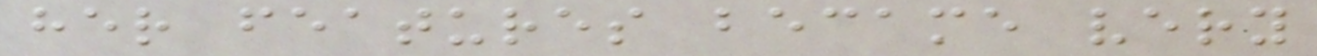her features became very
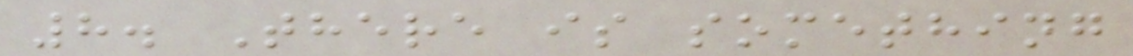8. There is something
